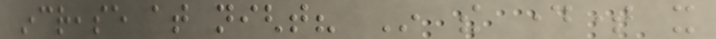increase at night? In the daytime it
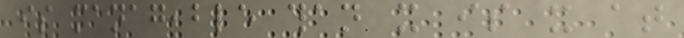is manageable than it is it at
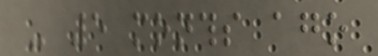- 5 months ago
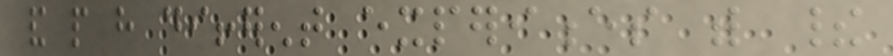and people have different experiences with their
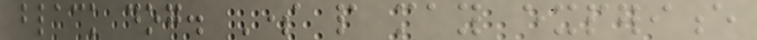black dog. Some people may experience
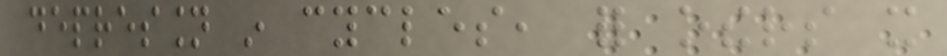depression in cycles, for others it
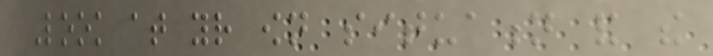Look at your own situation and the
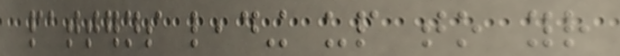patterns leading up to your
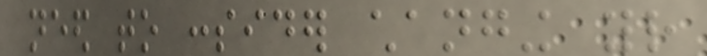need to consider changing your
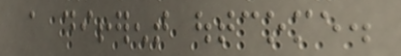a different outcome.
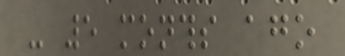- 5 months ago
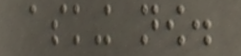asking now.
